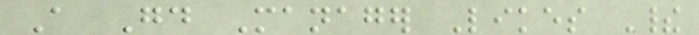A Good Manager Likes Their
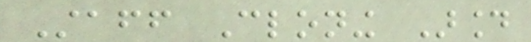Staff Cloning Around
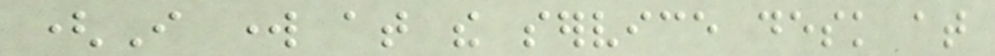(I work at the service desk at
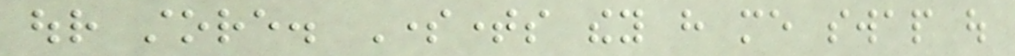our store. Sometimes they have me swap out
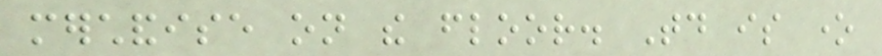merchandise on the floor. Today is one
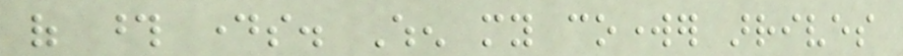of those days. When my coworker arrives
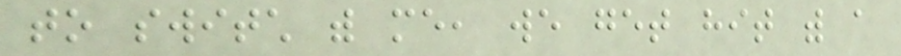to switch with me, we get hit with a
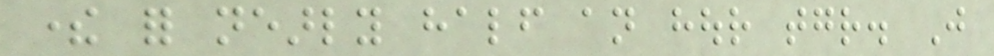there for nearly half an hour together. Just
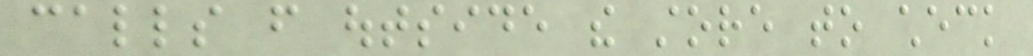calls from outside the store to check
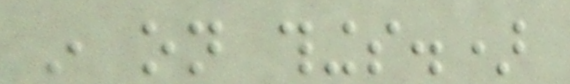in on things.)
